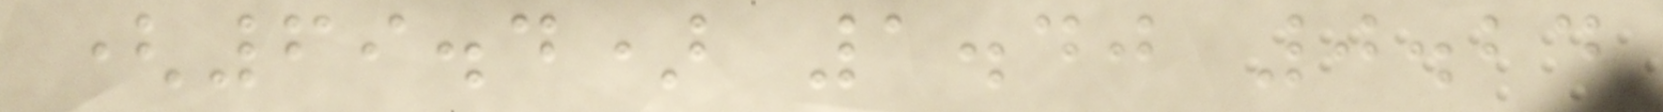(69.4) 1.40 0.24
